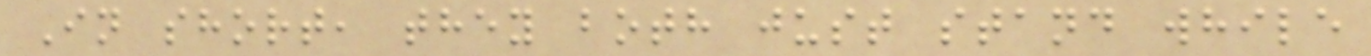In short, they both just stand while
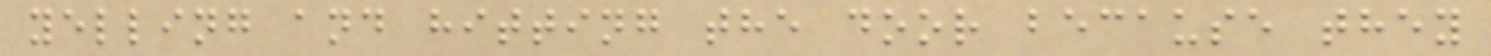yelling and hitting the door because they
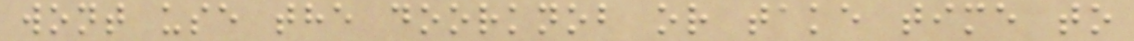wont use the doorknob or take time to
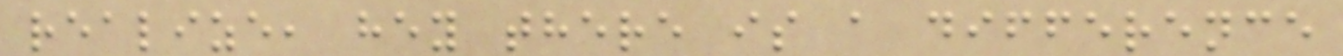realize, hey there is a difference
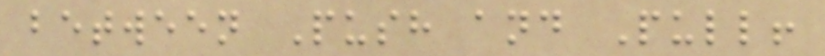between Push and Pull!
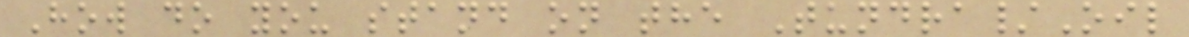How do you stand on the Tundra/Oil
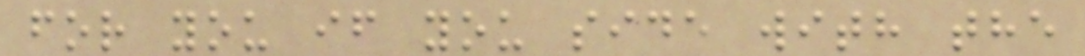for you if you side with the
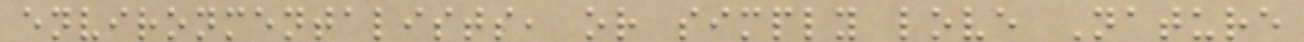environmentalists, or simply love Nature
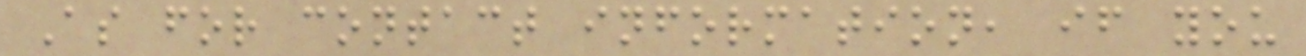As for contact information, if you
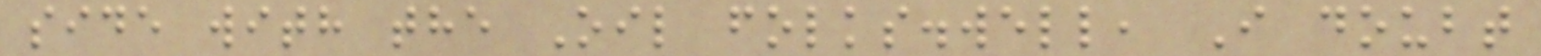side with the Oil folks.well, I doubt
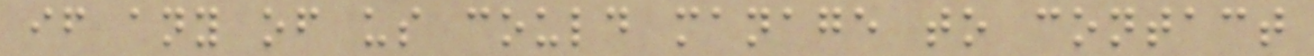if any of us could manage to contact
